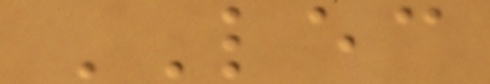LEC
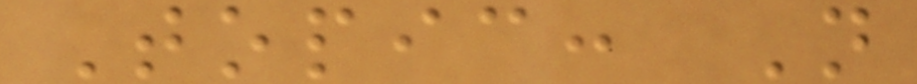Topic: N
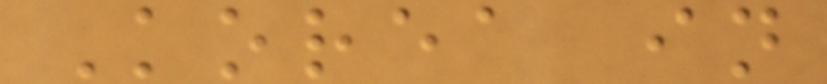Korea in
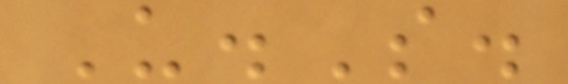U.S.
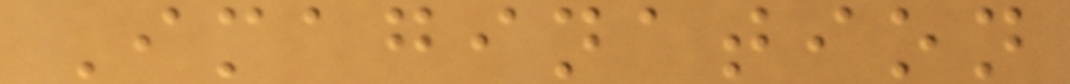Imagination
